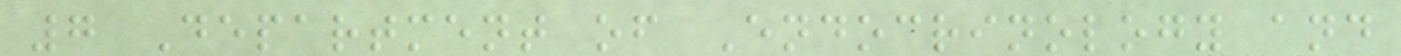7 Department of Endocrinology and
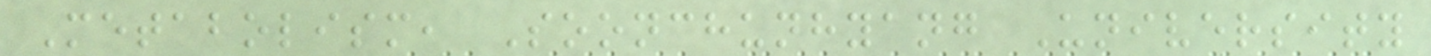Metabolism, Soonchunhyang University
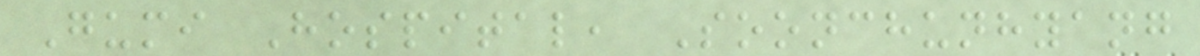Gumi Hospital, Soonchunhyang
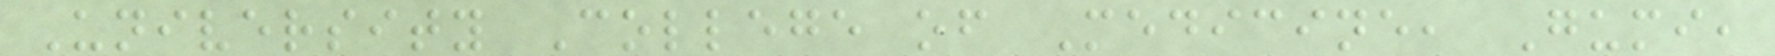University College of Medicine, Gumi,
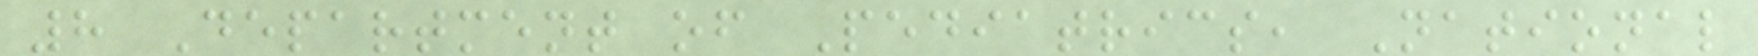8 Department of Pediatrics, National
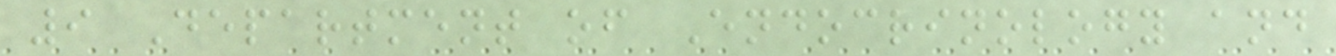9 Department of Endocrinology and
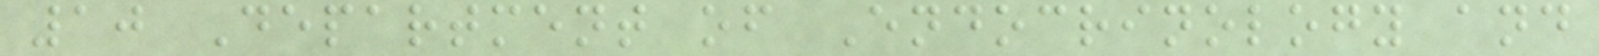10 Department of Endocrinology and
